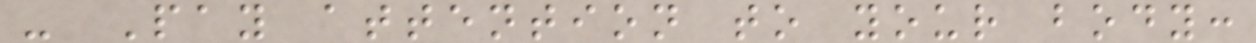- Pay attention to your body:
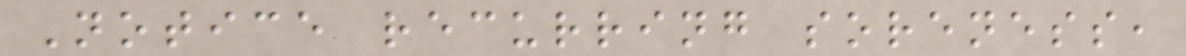Notice recurring soreness,
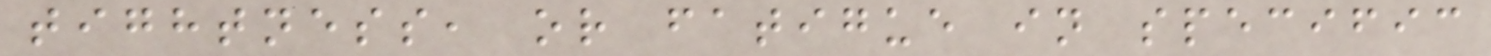tightness, or fatigue in specific
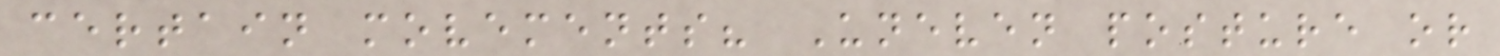certain movements? Uneven posture or
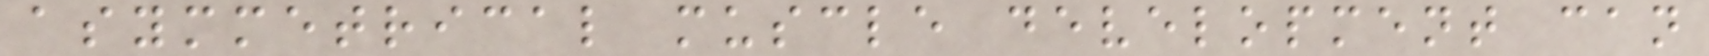asymmetrical muscle development can
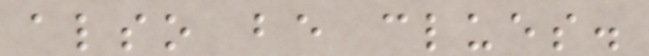also be clues.
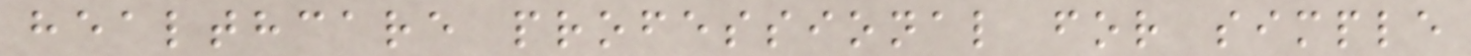healthcare professional for simple
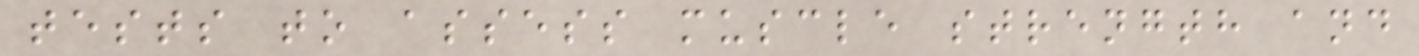tests to assess muscle strength and
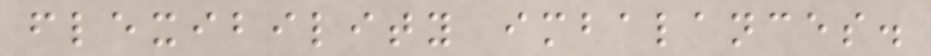flexibility imbalances.
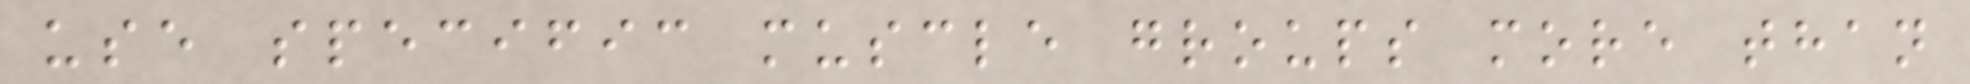use specific muscle groups more than
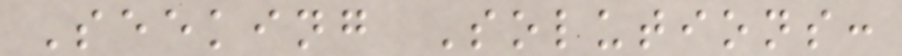Seeking Solutions:
